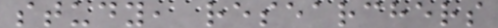study, researchers
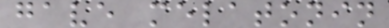gave melatonin
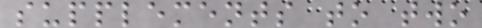supplements to two
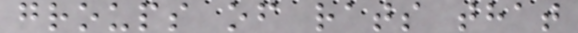groups of rats that
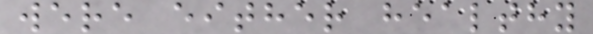were either healthy
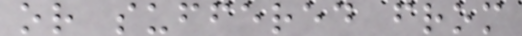or suffered from
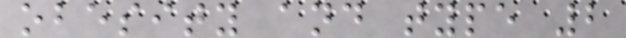obesity and type 2
